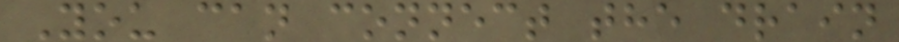You can connect the drain
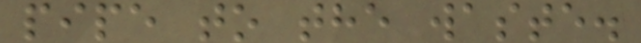pipe to the waste.
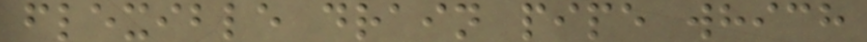flexible drain pipe which
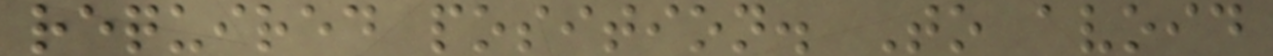required position. To avoid
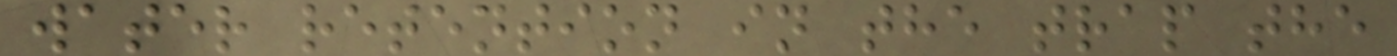water retention in the trap the
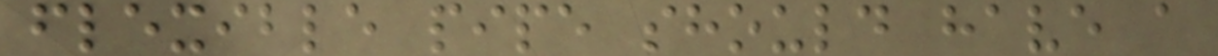flexible pipe should have a
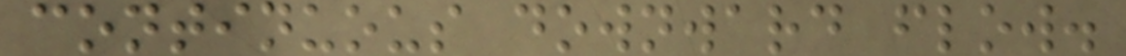continuous downward flow.
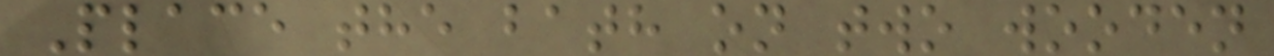Place the bath on two wooden
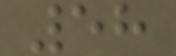58
